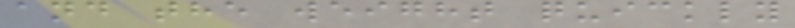and the weight quickly
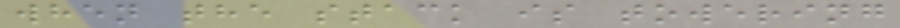when the stack is towering
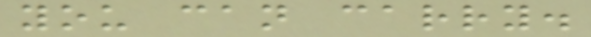you can carry.
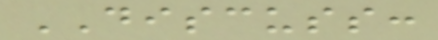DISCUSS:
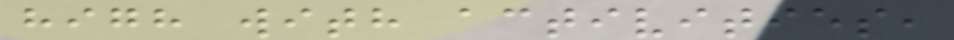high with activities,
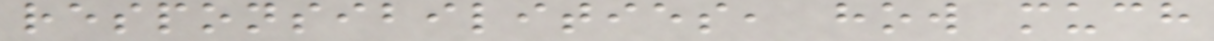responsibilities, how much
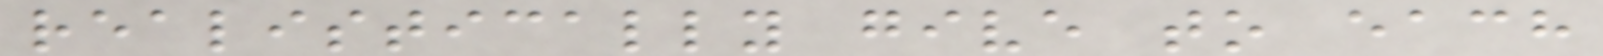realistically give to each
